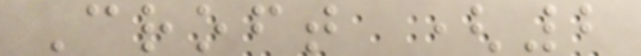Croft (2
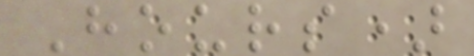Hours)
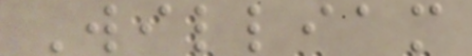William
